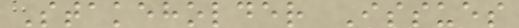Stakeholder Issues
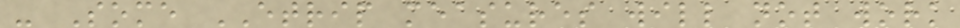- Some ETRIP measures will not work
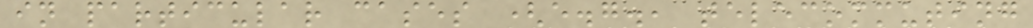in particular cases (e.g., telecommuting
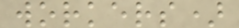workers)
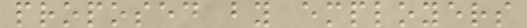proposed by employers
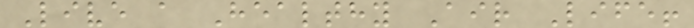Live a Healthy Air Life!
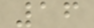16
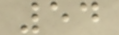54
